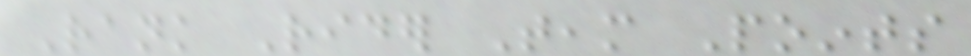Rank Rider Team Points
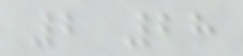2 28
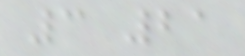3 21
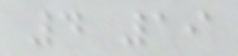4 19
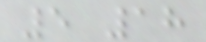5 18
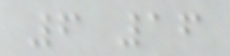6 16
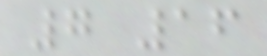7 16
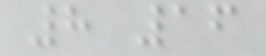8 16
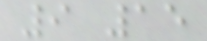9 15
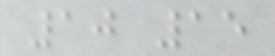10 15
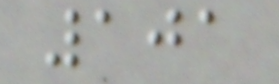101
